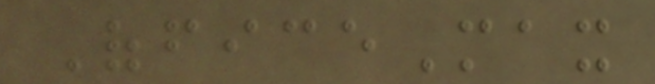OfficeMax
